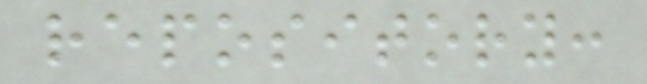repository:
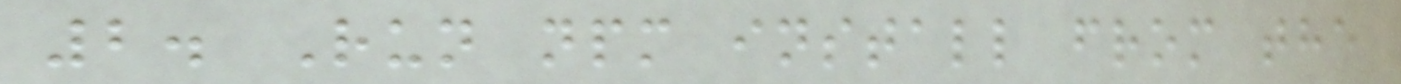2. Run npm install from the
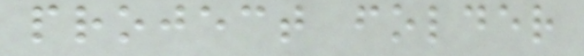project folder
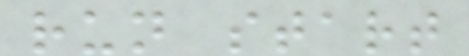run start
